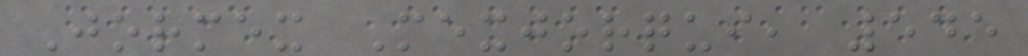Jormex Mexjorqui, 545
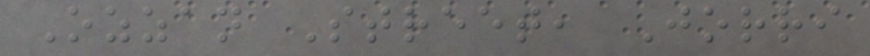Ozzan Street, Jorri
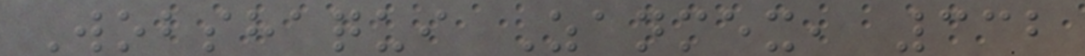Wobshaqui Zanmex, 332
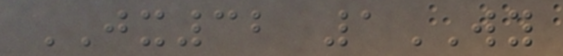JX32 1WY
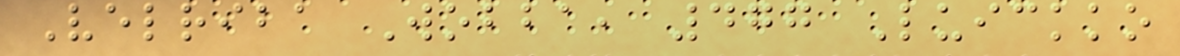Velriba Wobba, 477 Luickko
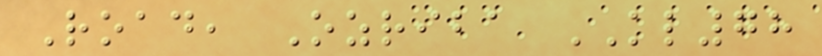Road, Ozriba KL78
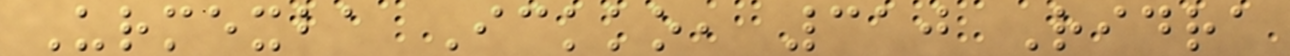Urmexba Ickko, 310 Ridra
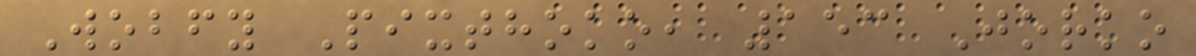Wobfy Pixthoko, 153 Jorko
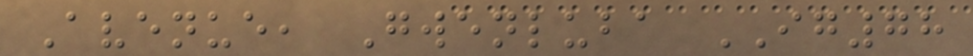Avenue, Gwenluba IG78
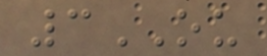3OU
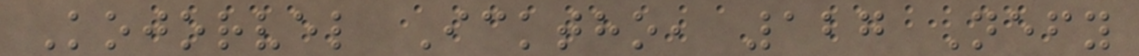Kojorvel Icktho, 127 Nefy
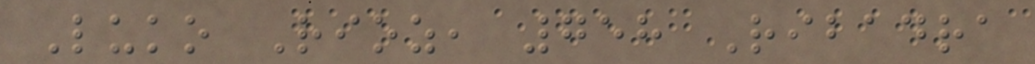Luko Rioz, 758 Ribadra
